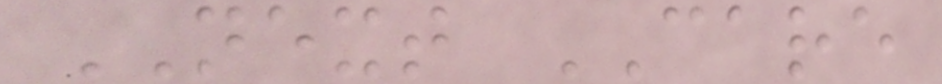NEXT CARE
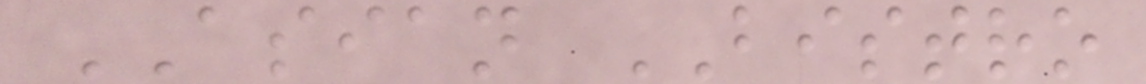ASIAN BISTRO
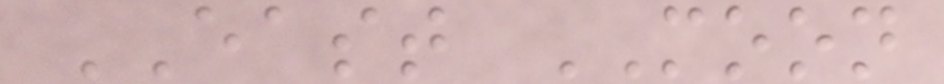EAST MOON
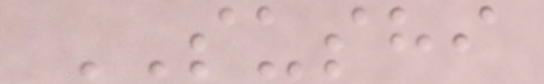SUSHI
